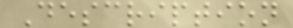Description
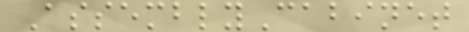AssemblyCabinet
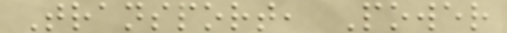Transport, Power
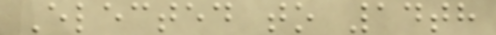Elected to 14th
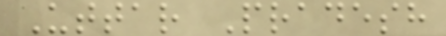Uttar Pradesh
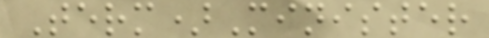Term)Minister
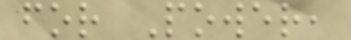for Power,
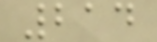214
